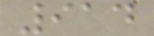914
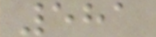581
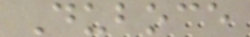Duboce
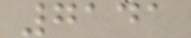7141
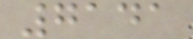7141
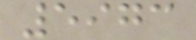5973
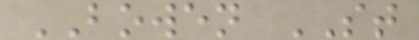BOWEN ST
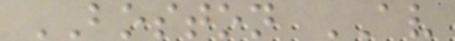BOSTON AV
